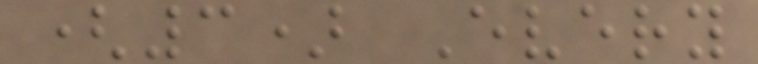(3) Every
